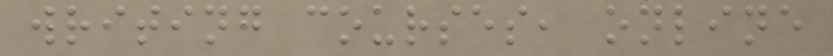writing courses, online
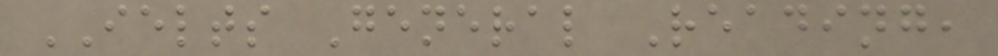IELTS General Reading,
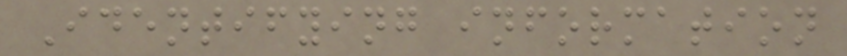Identifying information
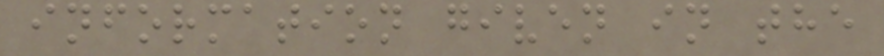information given in the
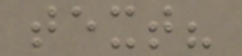text?
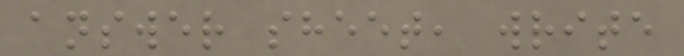answer sheet, write
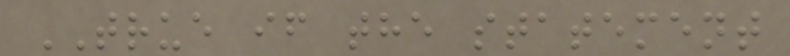TRUE if the statement
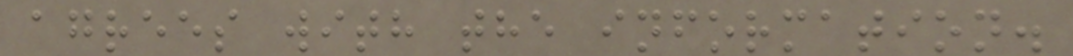agrees with the information.
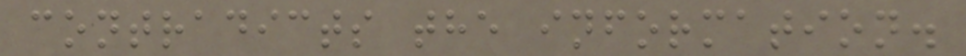contradicts the information.
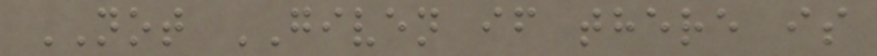NOT GIVEN if there is
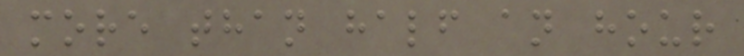more than half an hour
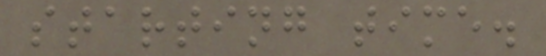starting time.
